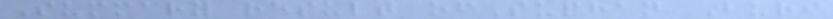Summary result ofSuphan Buri
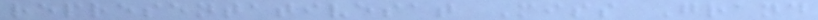representativesat Miss Grand
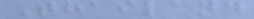Thailand
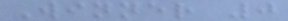Winner 0
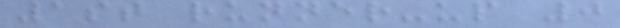1st runner-up 0
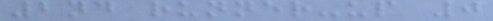2nd runner-up 0
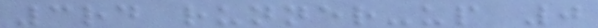3rd runner-up 0
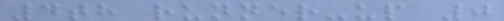4th runner-up 0
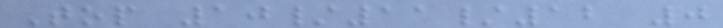Top 10/11/12 0
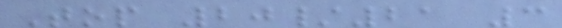Top 20/21 3
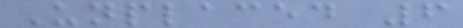Unplaced 6
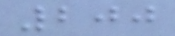200
